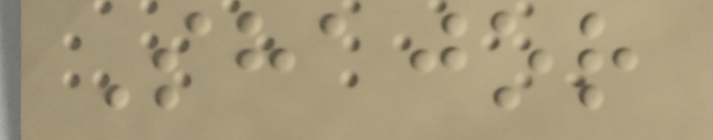Shajor
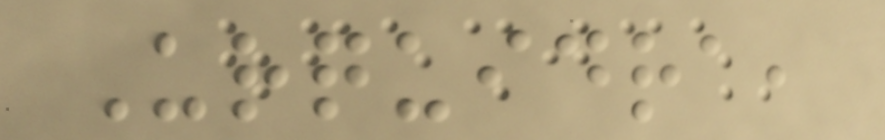Urquidra,
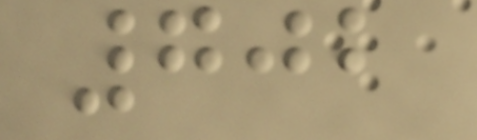702
